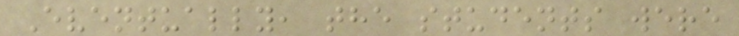Eventually, the students were
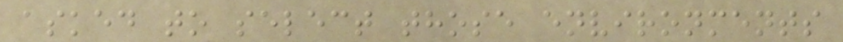asked to select those environments
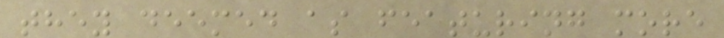they deemed as featuring more
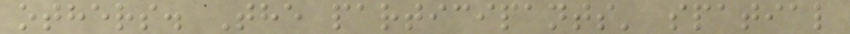others. The participants' spatial
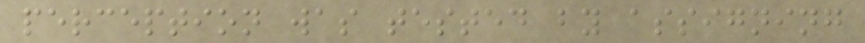perception was tested by assigning
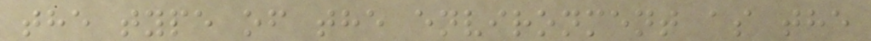the type of the environment as the
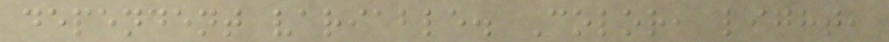dependent variable. Color, light,
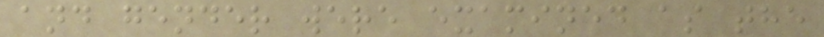and gender were examined as the
